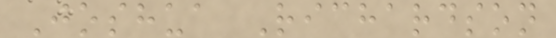Joshua Richardson
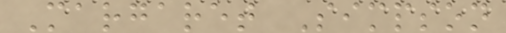Margaret Simpson
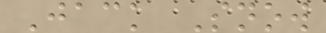Jack Snow
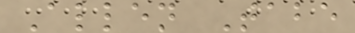Allen Tabe
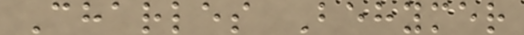Charles Behymer
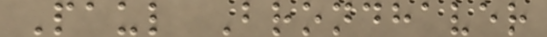Paul Brondhaver
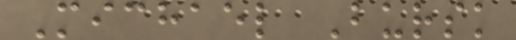Michael Bursk
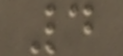4
